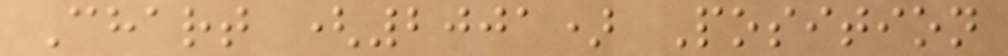Chart (2001) Position
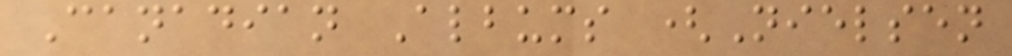Canadian Albums (Nielsen
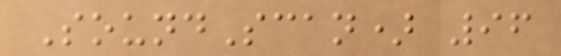SoundScan) 96
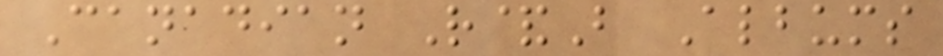Canadian R&B Albums
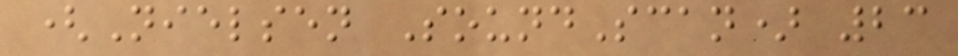(Nielsen SoundScan) 23
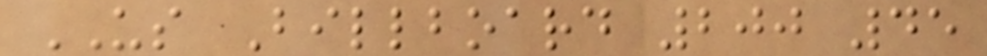US Billboard 200 45
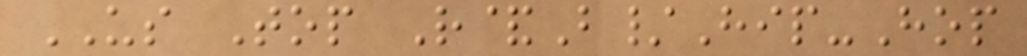US Top R&B/Hip-Hop
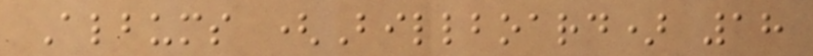Albums (Billboard) 18
